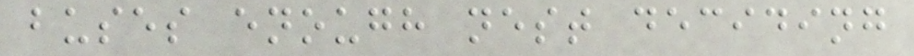buses enough nest deciding
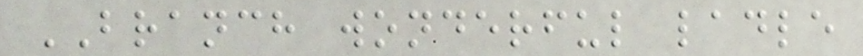BRANCH wonderful ladle
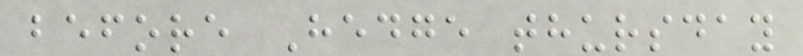before Hedge thursday
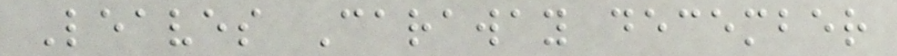Leaves Caraway december
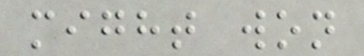might won
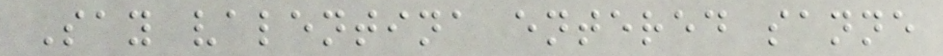Say valentina entered sanne
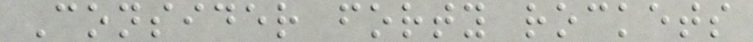Consider forty rockets
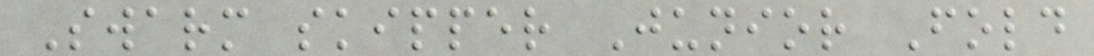Swarm skipper Junior Fold
